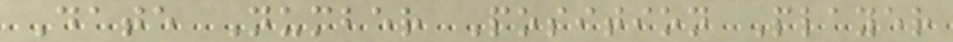Date Number Position Player
